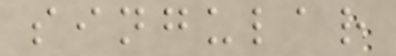singular
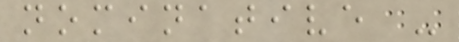nominative -
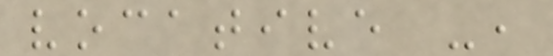vocative -,
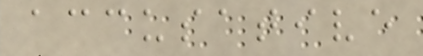accusative
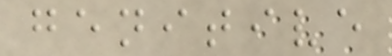genitive
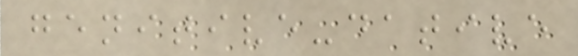genitive-dative
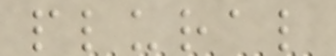plural
